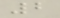2
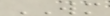WM
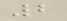2
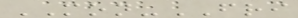MON-FRI
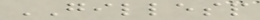GILLESP
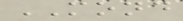MOND
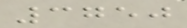3750
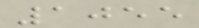1055
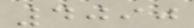4090
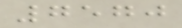7570
